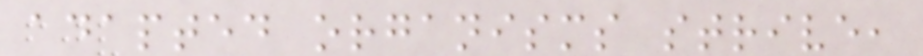adapted organisms strive,
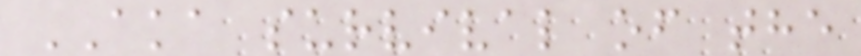AKA survival of the
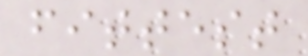fittest
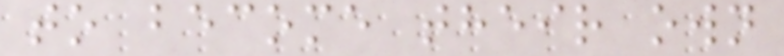to become their own
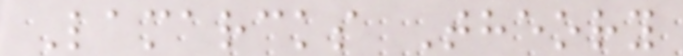Lamarcks Theory
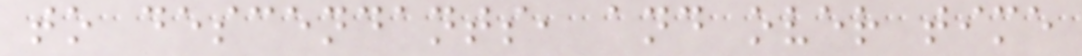to descendants, and over time
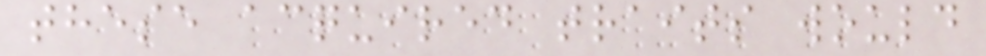these acquired traits would
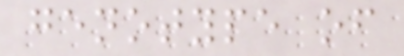genotype of
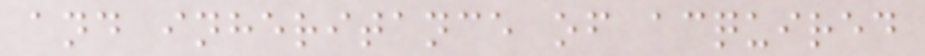and inheritance of acquired
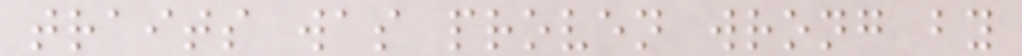traits was proven wrong by
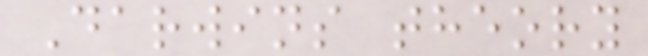Darwins theory
